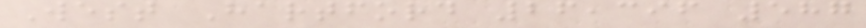West Hartford 26,396 587
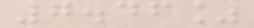7.46%
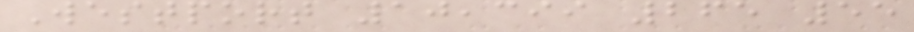Westport 10,399 265 55
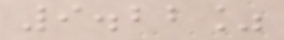9.22%
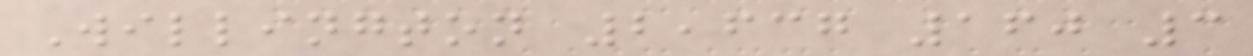Willington 2,637 160 3
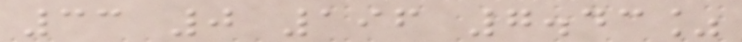33 0 196 7.43%
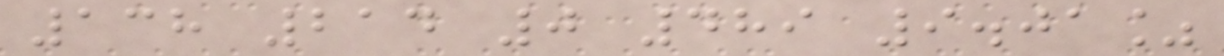138 214 0 489 9.01%
